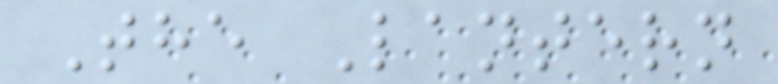The Lantern
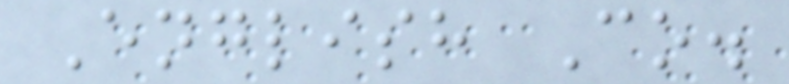English Co.
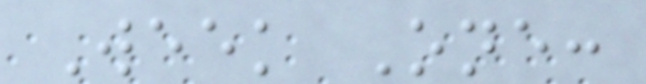Week One:
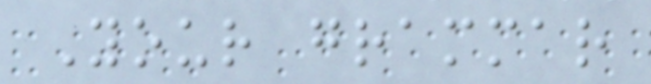Your grammar
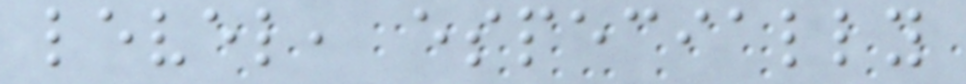level, especially
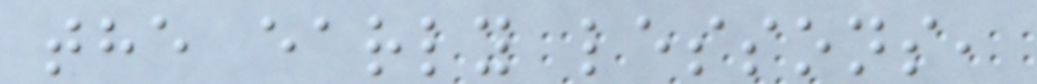the early lessons,
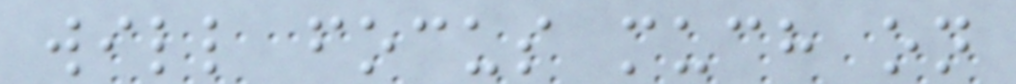will focus much on
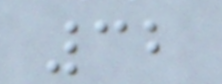32
